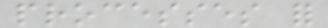processes for
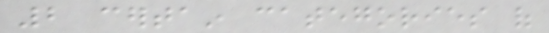2 certain categories of
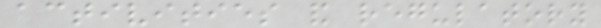activities and regulatory
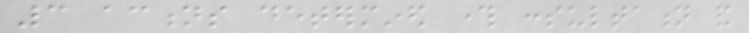3 actions determined through consultation and
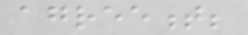agreement;
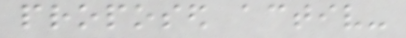proposed activ-
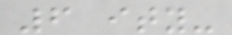6 ity-
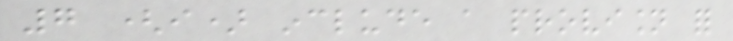7 (i) include a provision for
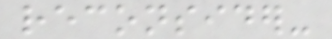reconsider-
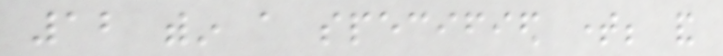12 within a specified time; and
